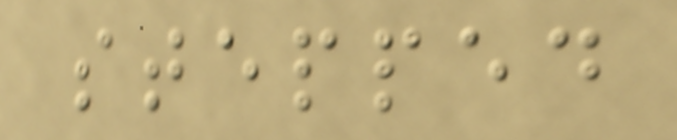stepped
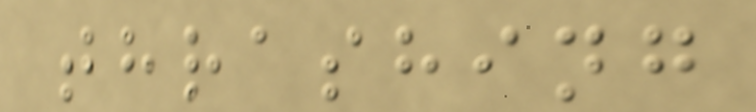thrashing
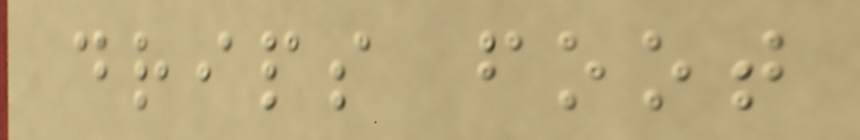drips foot
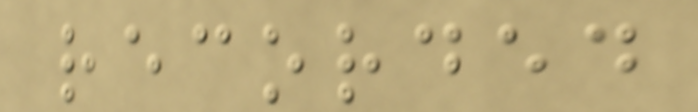recorded
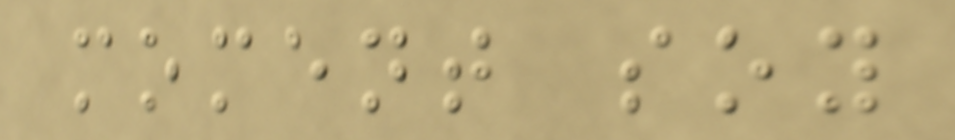moment soy
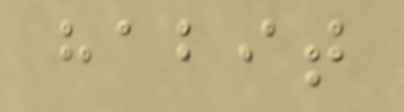habit
